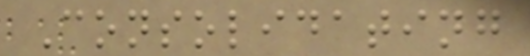Consolidating
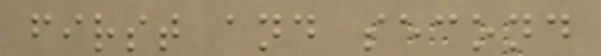first and second
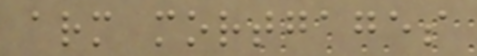arm mortgages
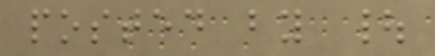posted by |
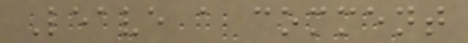Leave a comment
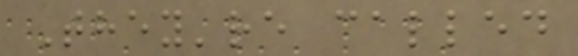They're called
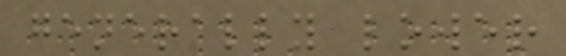generally lower
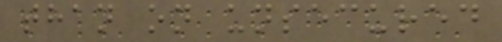than on unsecured
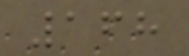168
